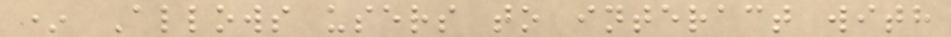* Allows users to interact with
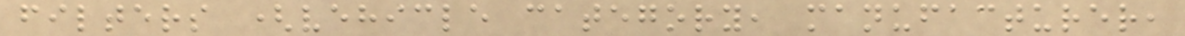filters (vehicle category, manufacturer,
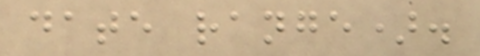date range).
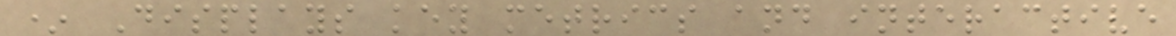* Displays key metrics and interactive
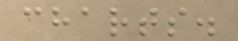charts.
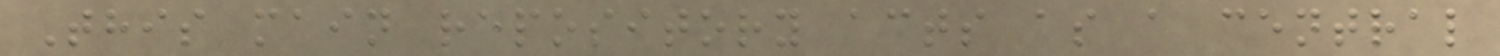This main repository acts as a central
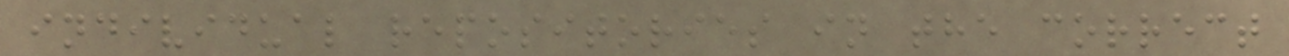individual repositories in the correct
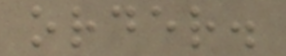order.
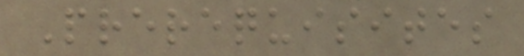Prerequisites
